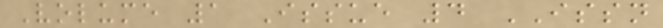Volume 1 Issue 4 ISSN
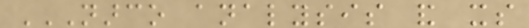NARCO ANALYSIS AND ITS
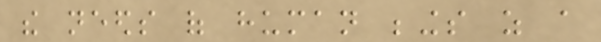the needs of human beings as a
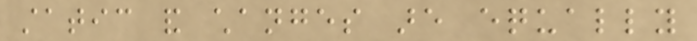static and changes are equally
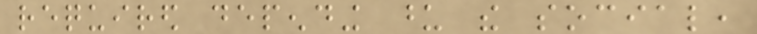required depending upon the social,
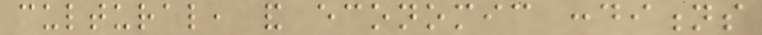cultural, and economic conditions
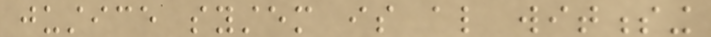justice system is also witnessing
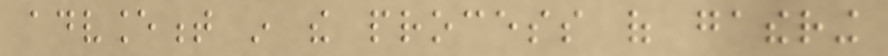advancement in the process of gathering
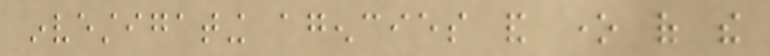investigating agencies and one of the
